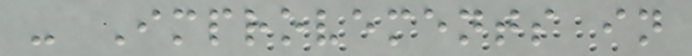- Improvements in
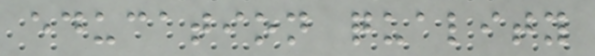education quality
